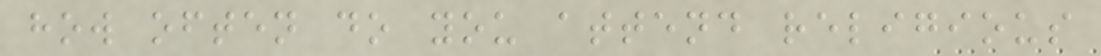how often do you attend religious
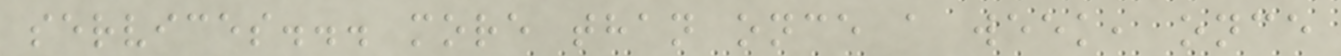services... more than once a week, once
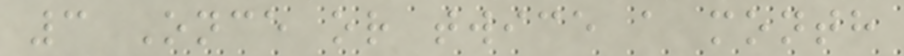3 Once or twice a month
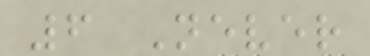6 Never
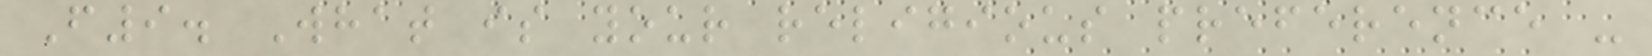F9. What is your religious preference -
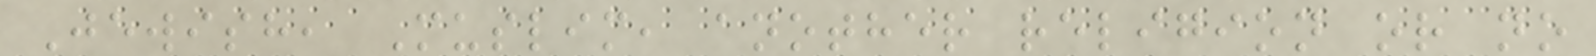Jewish, Muslim, another religion or no
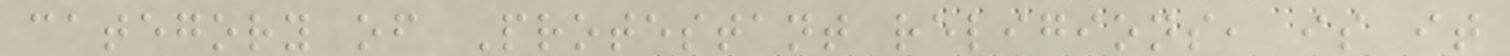category of Protestant religions, is it
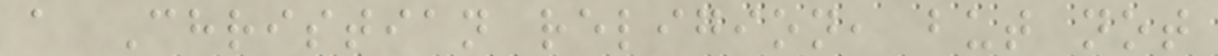a Christian religion, but not
